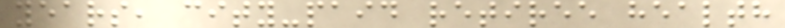years, city-paid retiree health
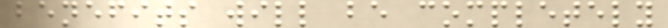benefits will be completely
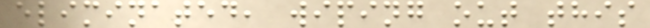eliminated, wiping out this
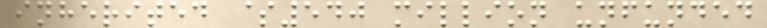inherited $540 million unfunded
